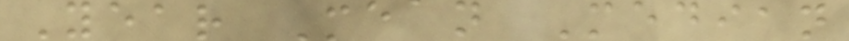Year Mean Median
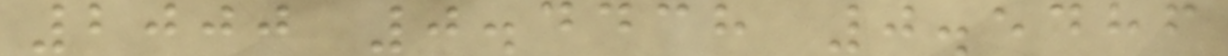2000 0.4438 0.5486
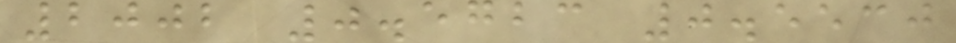2002 0.5723 0.5530
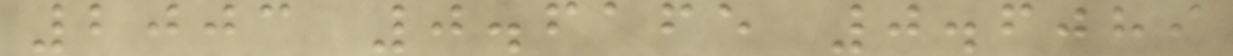2003 0.6165 0.6089
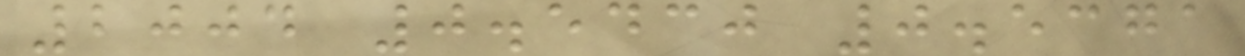2004 0.5430 0.5371
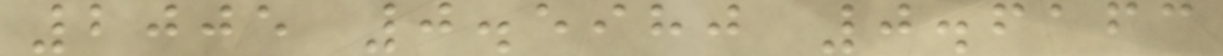2005 0.5980 0.6163
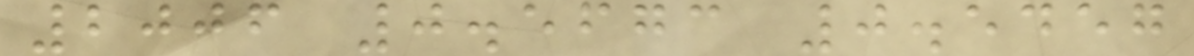2006 0.5673 0.5457
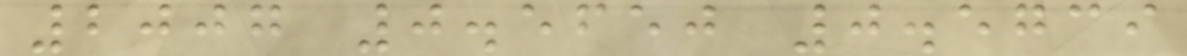2007 0.5650 0.5739
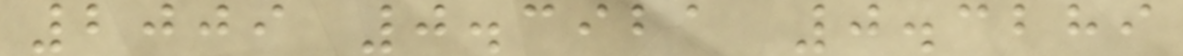2009 0.3921 0.3289
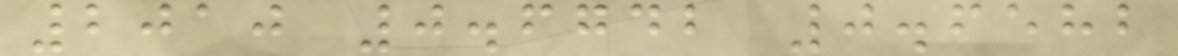2010 0.6742 0.6582
